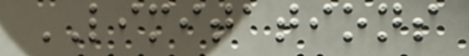LIMITATIONS
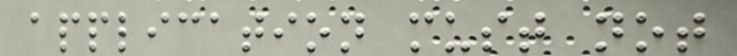application must not
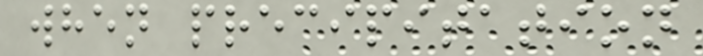when precipitation
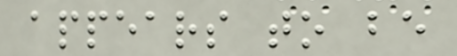appears to be
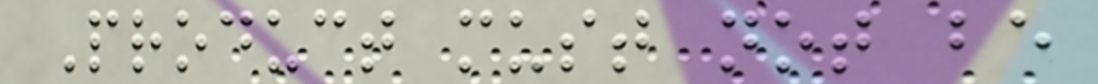Product must not be
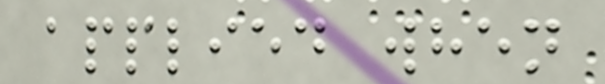applied when
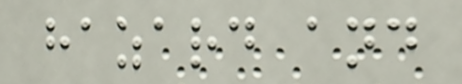hazard and
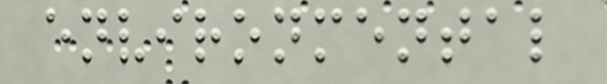environmental
